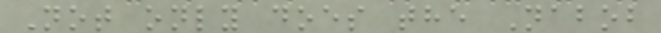Not only does the Nabob
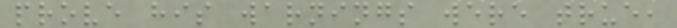prove his warnings were true,
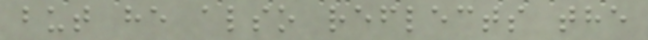but he also reflects the
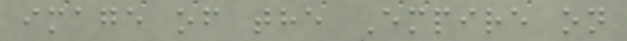image of the Empire on
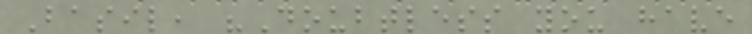Basil, "Doubtless you have
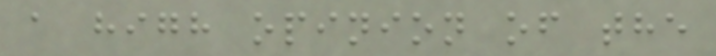a high opinion of the
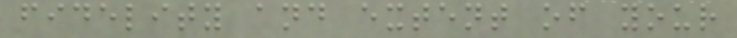fidelity and extent of your
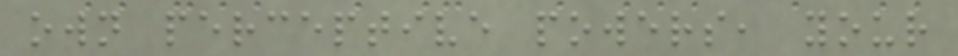own perceptive powers, your
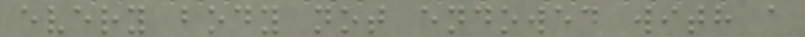every body not endowed with a
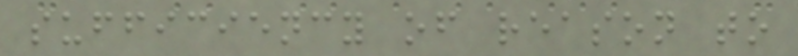sufficiency of reason to
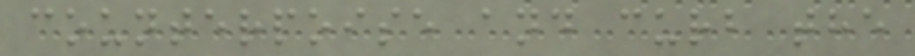counterpoise and curb the
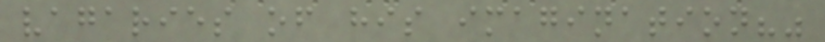vagaries of his imagination?"
